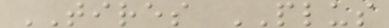TIRES PLUS
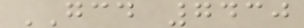GCD 7430
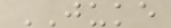JUKE
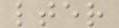lter
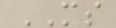MS
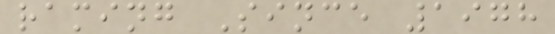raming Since 1978
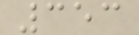353
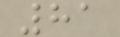81
